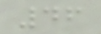46
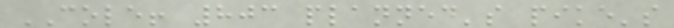COLE! 803 planned's pike's
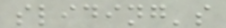sliding's
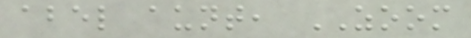abel aunt, ZOOM
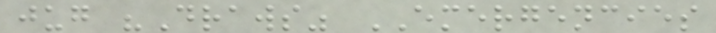jug "Draws" EMERGENCIES
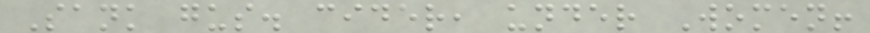Sank gus. cider, under Women!
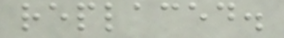replaced.
